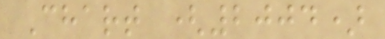Chart (2004)
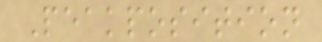Peakposition
